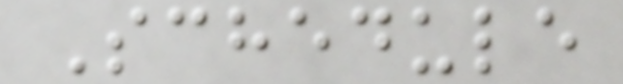Schedule
